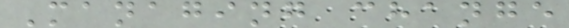Managing change
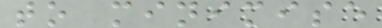to minimise
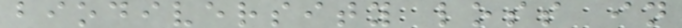biodiversity loss in
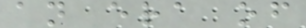an era of
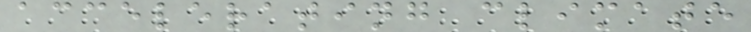accelerating climate
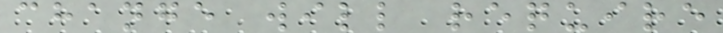change will require
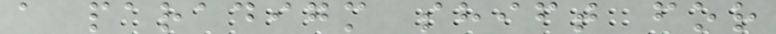a paradigm shift for
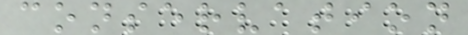conservation
